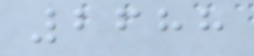2688
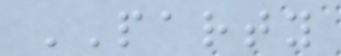PARTY
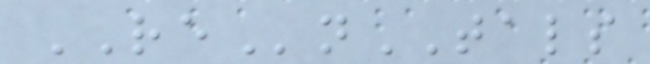REnTALS
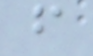f
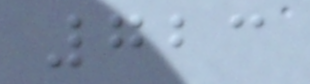723
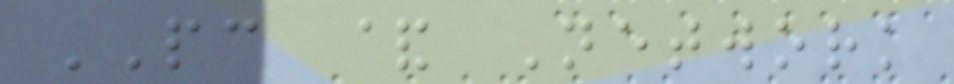PC & Network
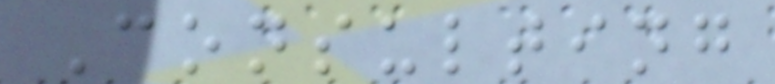Consulting
